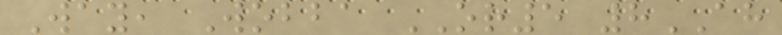Way, Wobba OR5 8AH
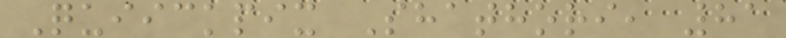Quiickpix Shathori, 81
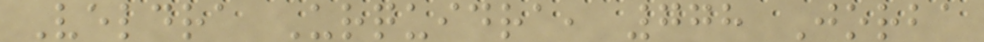Veldra Urquidra, 778 Jorba
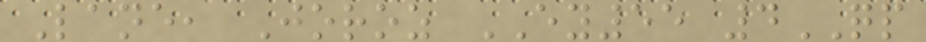Lane, Joroz EY55 4QP
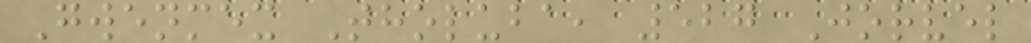Gwenmex Tholuba, 527 Jorvel
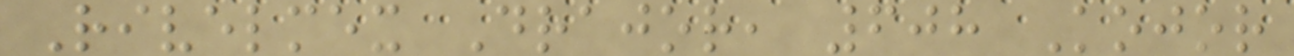Rivelmex Drajor, 608 Kojor
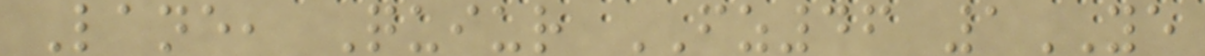Lane, Quiur FZ46 1YE
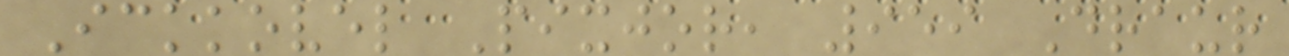Ickkovel Pixjor, 959 Draur
